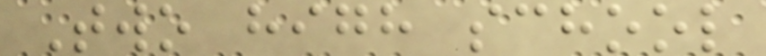Two high school
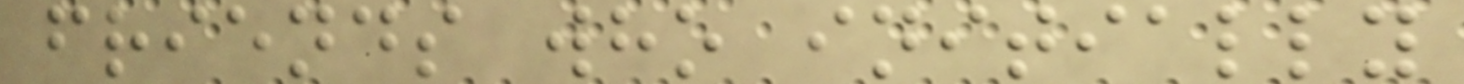friends who initially
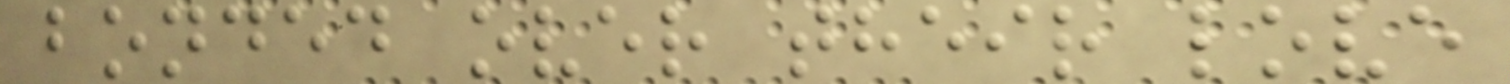bonded over their love
